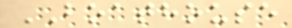BOATHOUSE
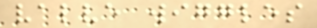valve wiggles
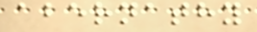abernathy
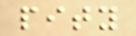pity
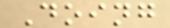Doing
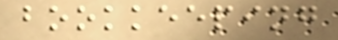bookkeeping
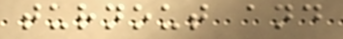turnout and
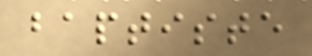baptiste
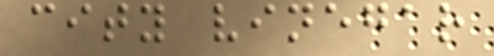city vinegar
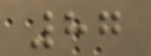87
